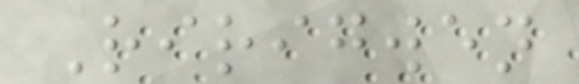Ririgwen
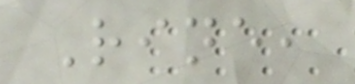Rine,
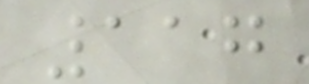117
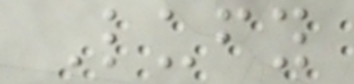Lufy
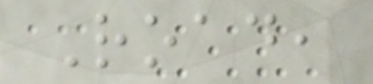Road,
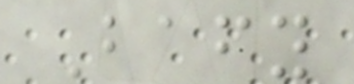Bafy
